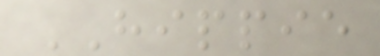HIPPIE
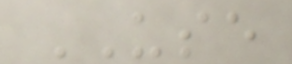USE
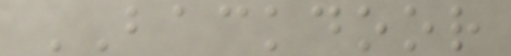BACKDOOR
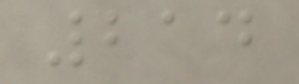214
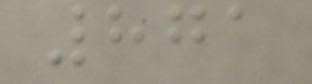871
